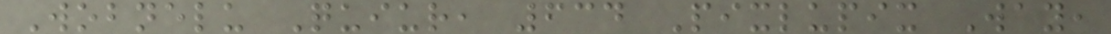Wobnelu Quiur, 634 Pixlupix Way,
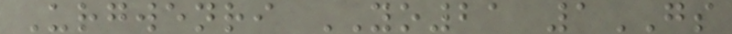Urgwenri YO21 1GS
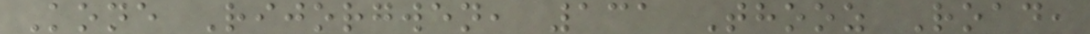Kone Rijorgwen, 131 Thooz Road,
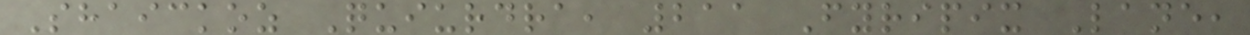Shaickoz Quiurdra, 211 Fyripix Lane,
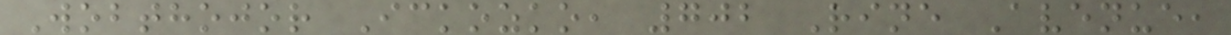Wobthojor Ickozko, 702 Rine Avenue,
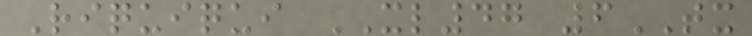Riquiqui XL47 6TX
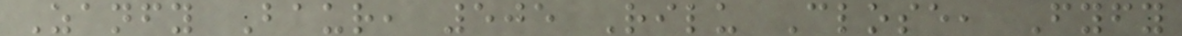Zanfy Baur, 505 Rilu Close, Fyfy
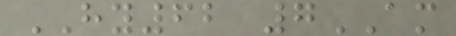HY62 7AM
